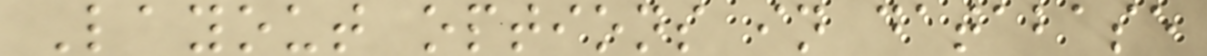Layout options in database
